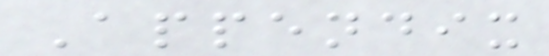Appendix
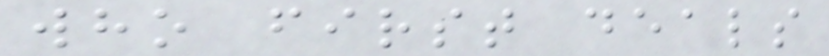who first deals
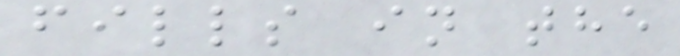fills in the
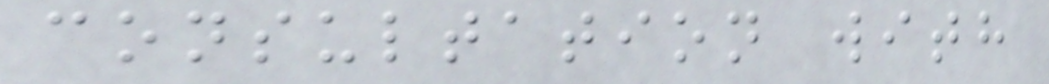consultation with
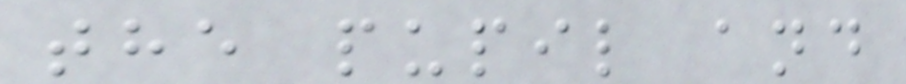the pupil and
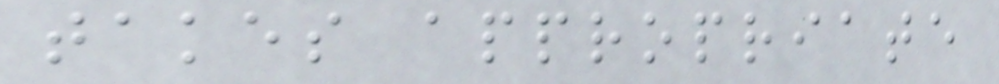takes appropriate
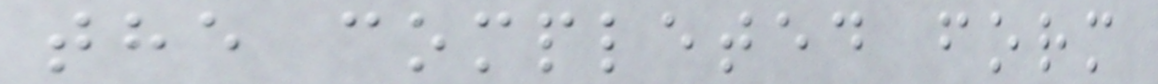the completed form
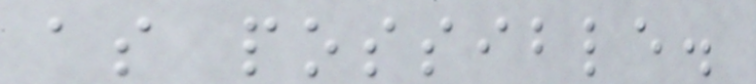as possible.
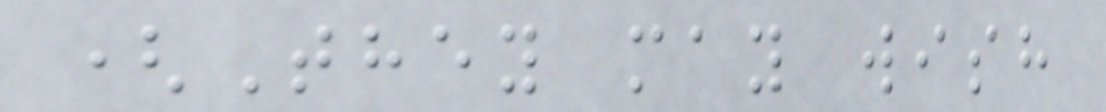(They may wish
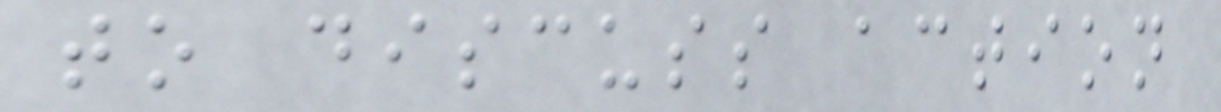to discuss action
